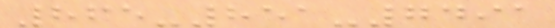865-851-7491
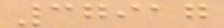37917
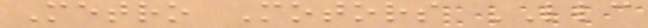Metro Motors LLC
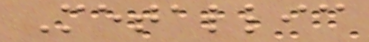Metallic
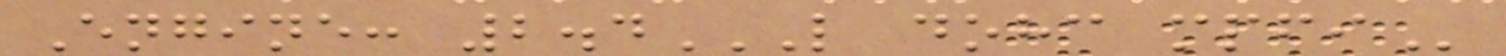Engine: 2.4L DOHC MPFI
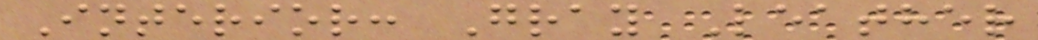Interior: Gray Leather
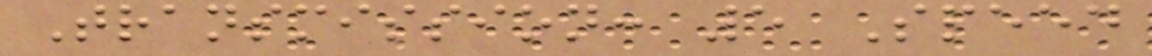Transmission: 5 Speed
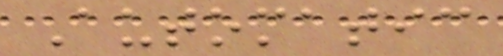Automatic
